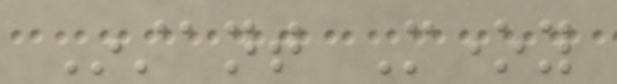Instant Money
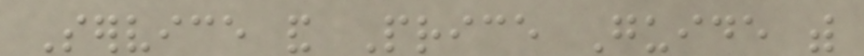Service and Price Guide with
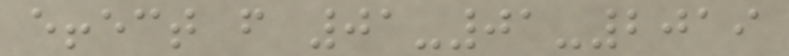effect from 01-01-2019
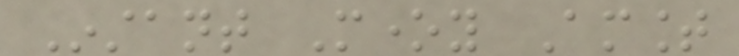Instant Money Amount
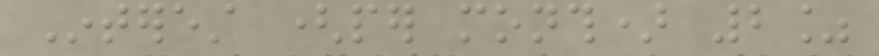Interest (per month) 2%
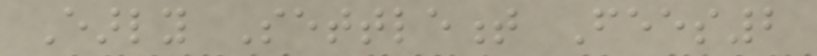Early Settlement Fees2
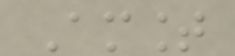Amount
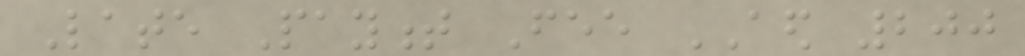Late Payment Fee AED 200
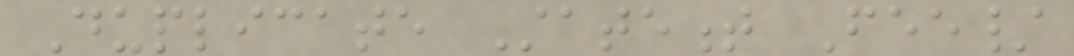Duplicate Statement Fee/
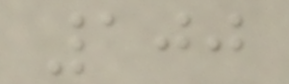100
